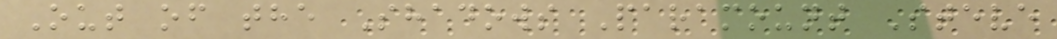Out of the Shadows Paramount Steve
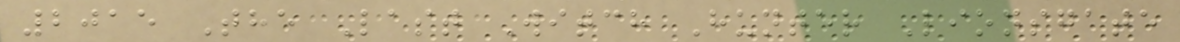2015 The Last Witch Hunter Lionsgate
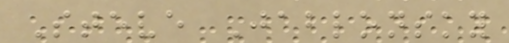Steve Jablonsky
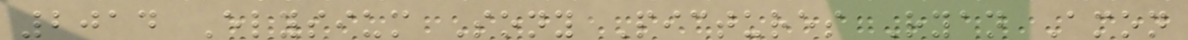2014 Elysium Sony Pictures Ryan Amon
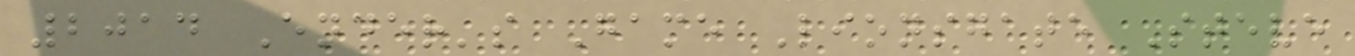2014 Ender's Game Lionsgate Steve
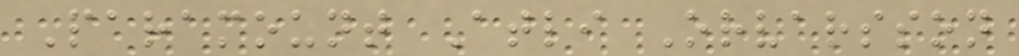Paramount Atli Orvarsson
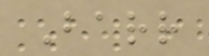Barr
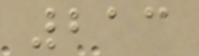213
